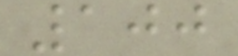100
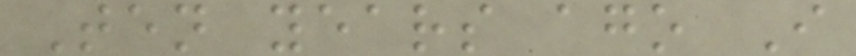Ten years ago I
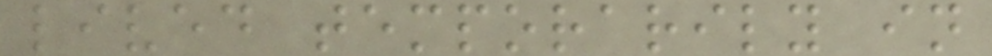lived temporarily in
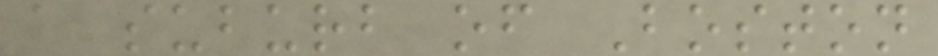a suburb of Boston
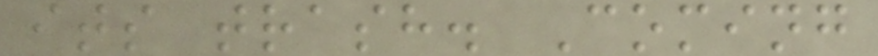its trash. Coming
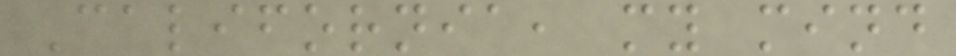California, my mind
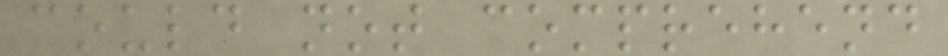could not comprehend
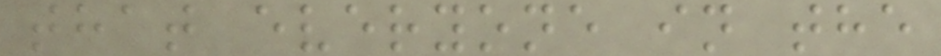that everyone in the
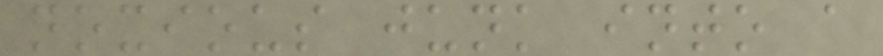noxious junk into a
